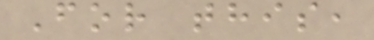For this,
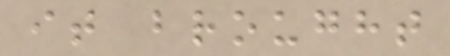it brought
